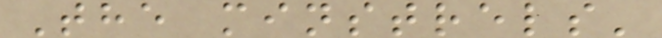The minstrels'
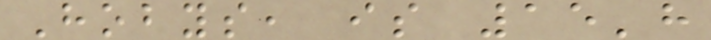Hobys, is 15'h
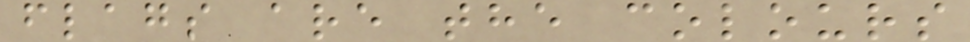flags are the colours
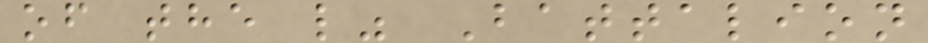of the l" Battalion
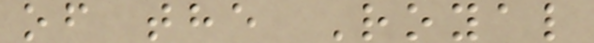of the Royal
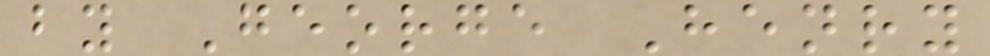by George Henry
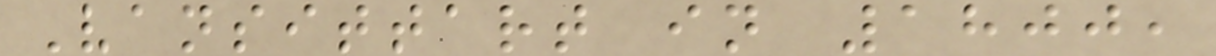Vansittart in 1800,
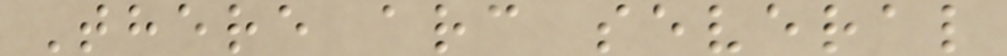There arc several
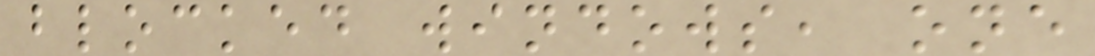blocked windows, one
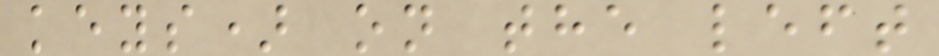keys) on the left
